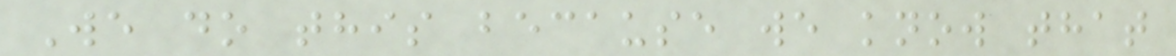We do this because we know that
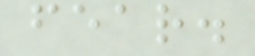fear.
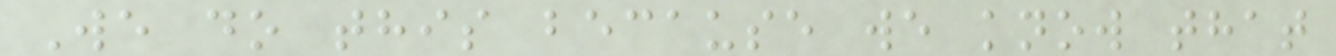We do this because we know that
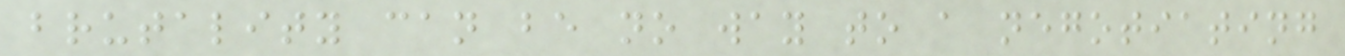brutality can be no way to a negotiating
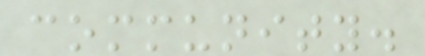community.
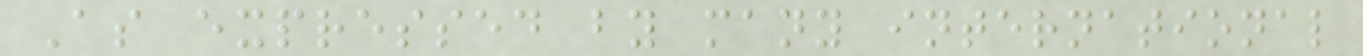As expressed by many international
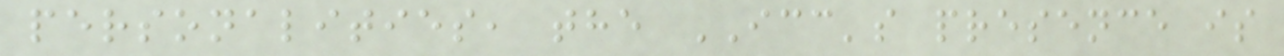personalities, the ICC's presence is
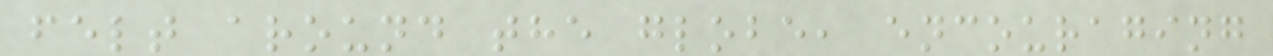felt around the globe, encouraging
